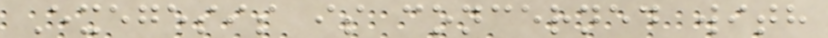Exegesis is concerned with
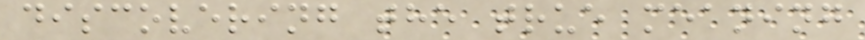discovering the true meaning
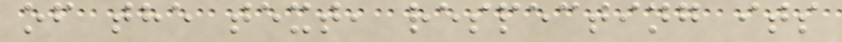of the text, respecting its
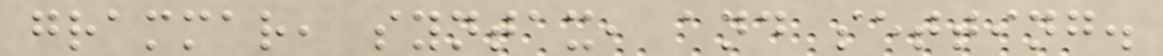grammar, syntax, and setting.
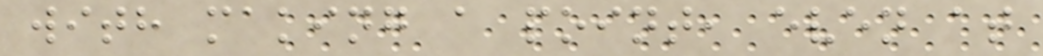with making a point, even at
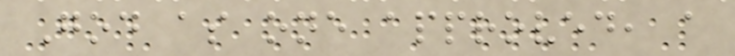God as one approved, a
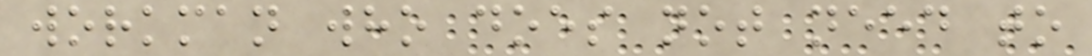workman who does not need to
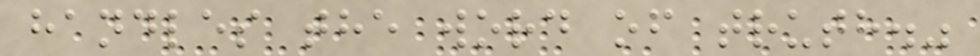handles the word of truth."
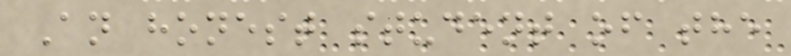An honest student of the
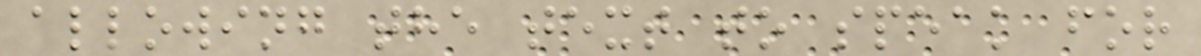allowing the text to speak for
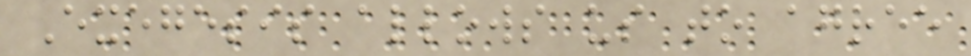Exegesis allows us to agree
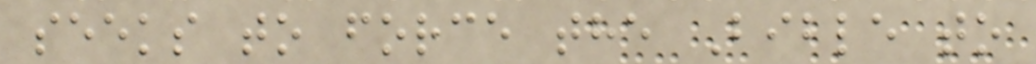seeks to force the Bible to
